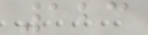123
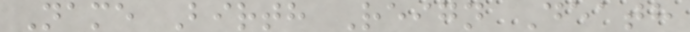Name Birth Reign Death
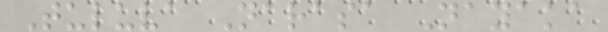Tuluva Narasa Nayaka
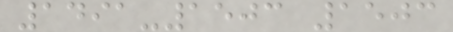1491-1503 1503
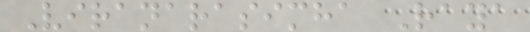Viranarasimha Raya
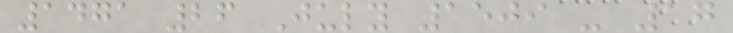1471 26 July 1509 - 17
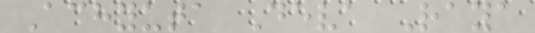Achyuta Deva Raya
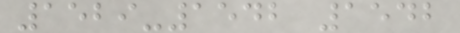1529-1542 1542
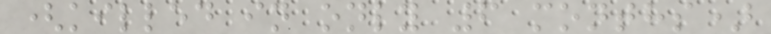(killed in only 6 months)
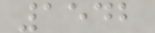1542
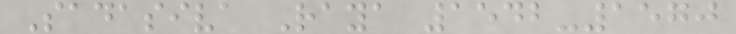Sadasiva Raya 1542-1570
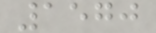1570
